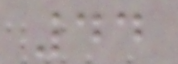44
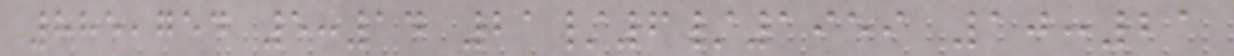885,754 5:14 21/6/1959 10:21
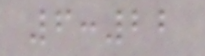6:22
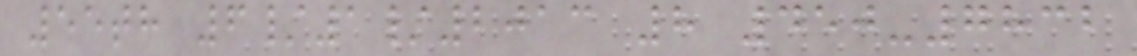55th 6/1/2013 8 450-7832
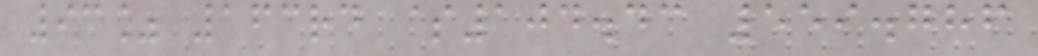93% 163rd $104.43 559.786
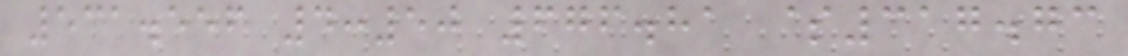531.556 4:50 676.81 $317.73
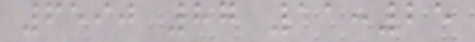6590 87 11:25
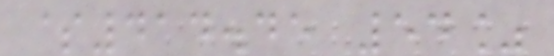$414.45 54%
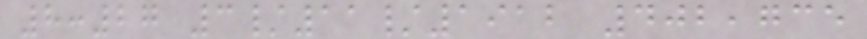8:27 3/11/1912 402,735
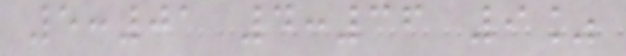5:01 4:36 9%
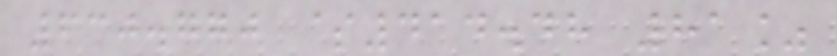630.770 $414.48 81%
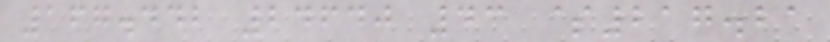167.442 24640 43 $217.21
